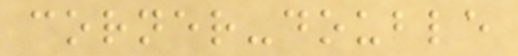corner-double
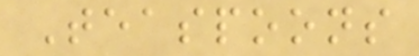Teaspoons
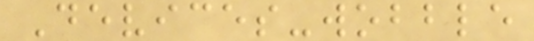Devices-wobble
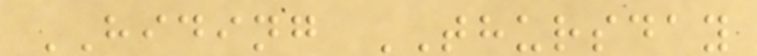HIDING THURSDAY
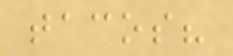tacos?
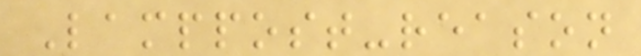Lamppost-reason
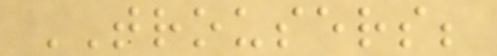TROUSERS;
